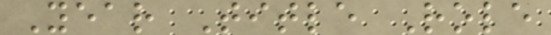Year Title Role
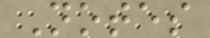Notes
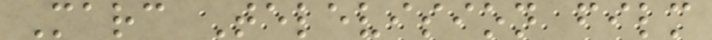Marc Television film
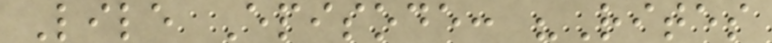Lile Episode: "Rites
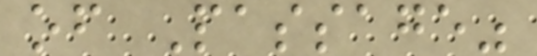of Passage"
